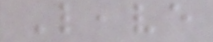Leave
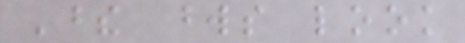These words look
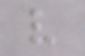very
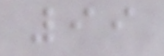99
